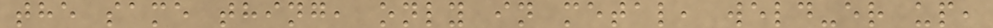the same thing, only in metal, weld-er up,
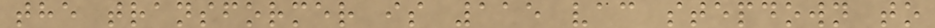the transformer is 115 vac stepdown to
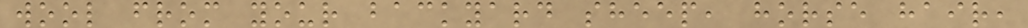wool from your backyard sheep, horse hair,
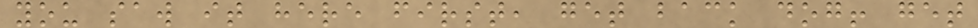you saw it here first, get back dog! get
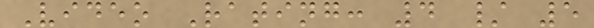Video Rating: 4 / 5
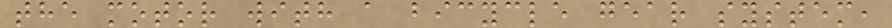the motor with a bicycle gear system,
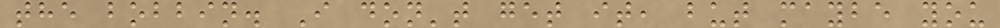the bobbin. I don't get it, but maybe you
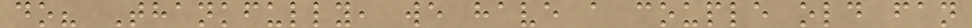do? Thankfully, we have a couple old fan
